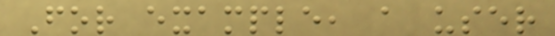For example, a user
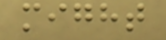might
